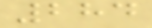284
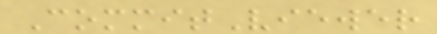CommitViewer
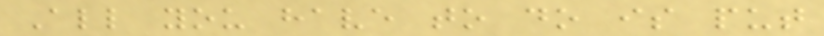All you have to do is put
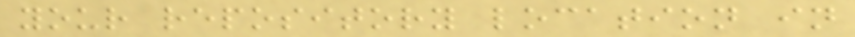your repository location in
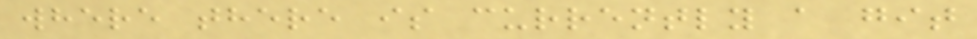where there is currently a git
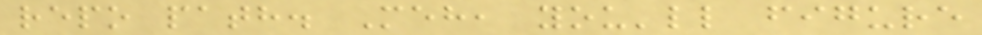repo path. Meh, you'll figure
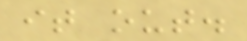it out.
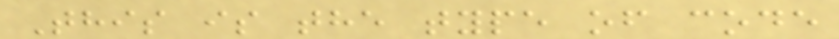This is the type of code
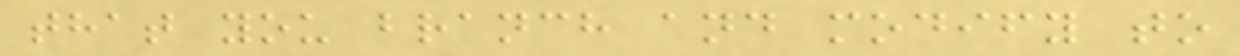that you branch and modify to
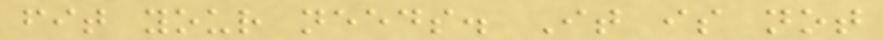fit your needs. It is not
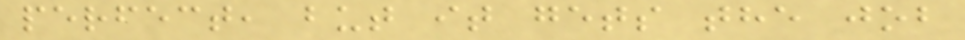perfect, but it gets the job
